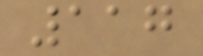117
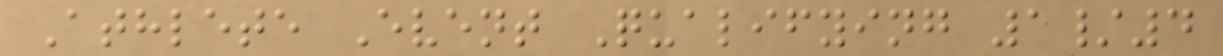Athlete Event Qualifying 1/4
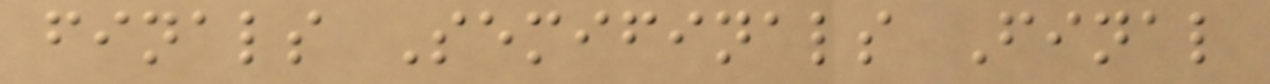finals Semifinals Final
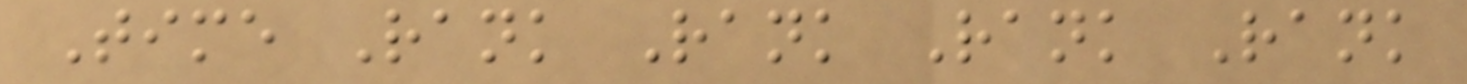Time Rank Rank Rank Rank
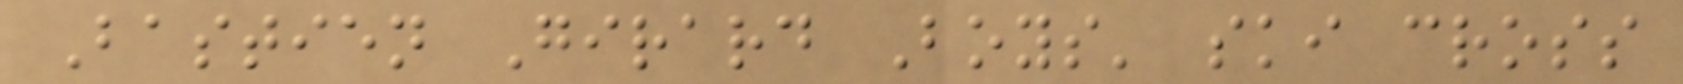Bastien Girard Boys' ski cross
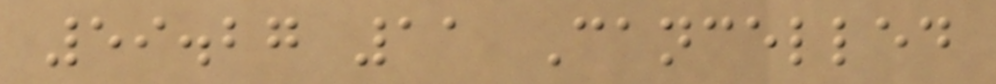59.27 11 Cancelled
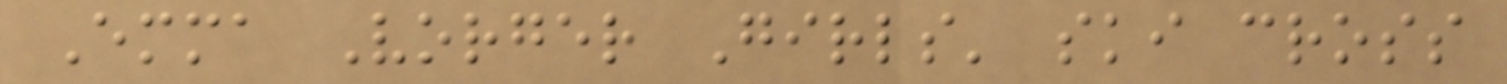Emma Vorger Girls' ski cross
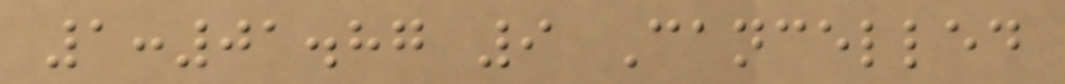1:01.87 9 Cancelled
